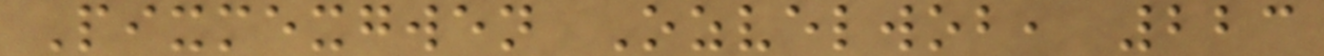Pixmexgwen Ozvelwob, 223
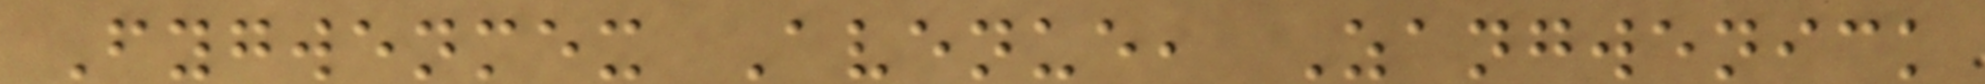Fygwenmex Avenue, Zangwenick
